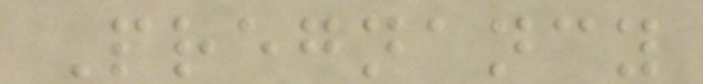Pregnancy
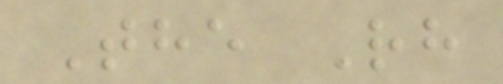The Rh
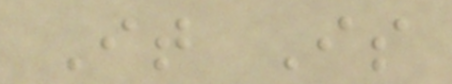It Is
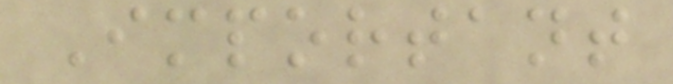Important
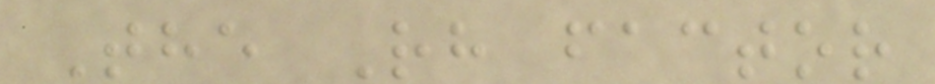The Rh factor
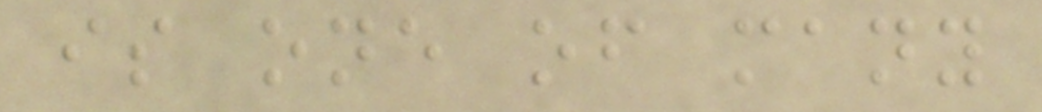is one of many
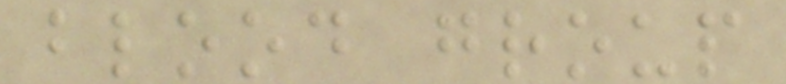blood group
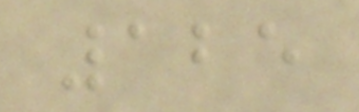125
